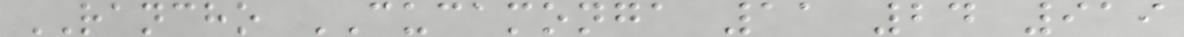RANCHO CUCAMONGA 11 24 919
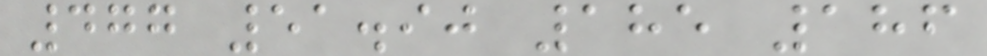477 51.90 185 186
